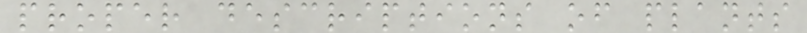proper descriptions of plants
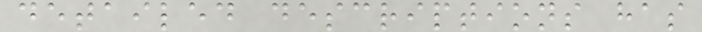detailed descriptions has
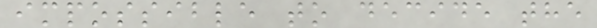impossible to decide the
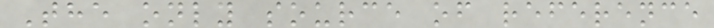The only source of reference
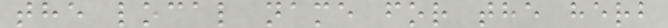the local name for the herb
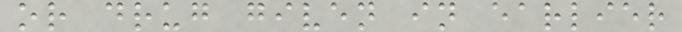or drug given in earlier
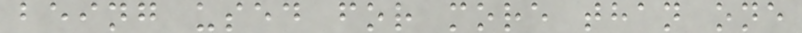being used for more than one
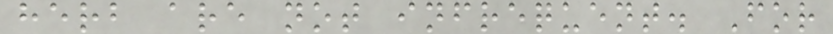herb are not infrequent. For
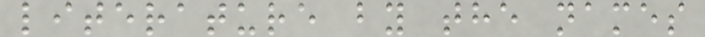literature by the names
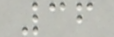36
